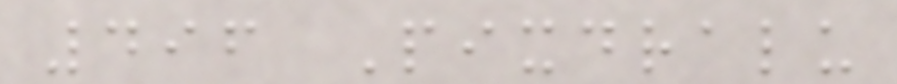496 Pixdralu
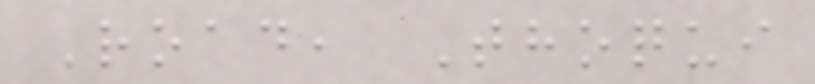Road, Thoqui
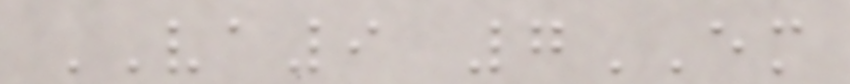VA9 7EM
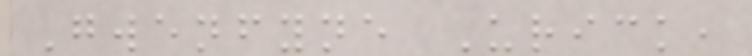Gwenfyne Urick,
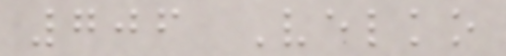706 Velko
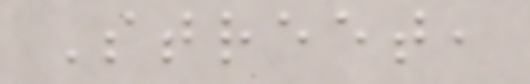Street,
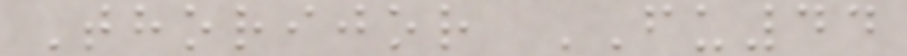Thorijor FU44
